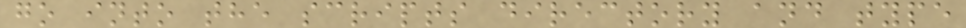go into the scripts directory and type
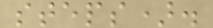steps).
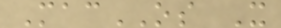MacOS X
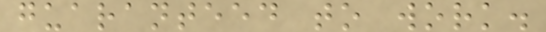guaranteed to work.
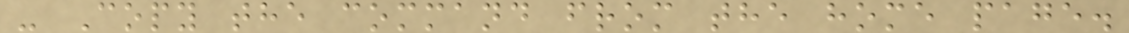- Copy the command from the home page.
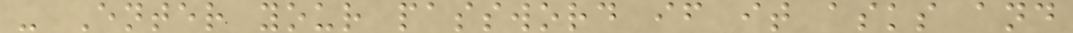- Enter your password if it asks and
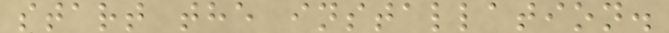start the installation.
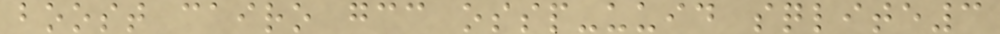boost cairo gcc ossp-uuid sqlite3
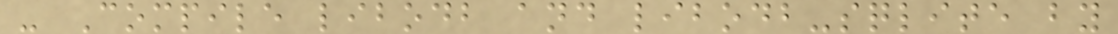- Compile libodb and libodb-sqlite by
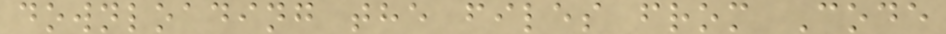downloading the files from Code
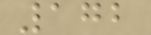172
